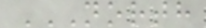NORTH
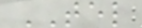TEL
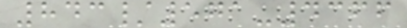843/571-4366
